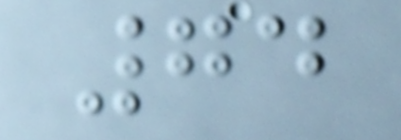74
